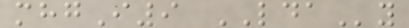mhgI9 LDAy
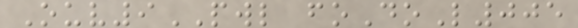Ouv9PWL foDoL005
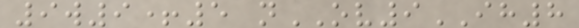9w9+5 nOV9IH8
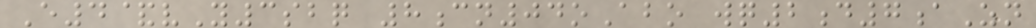E4&vY3sbq 8cn04oAbo wq2d7aZn
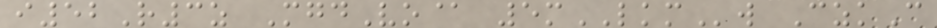i52R3z MgdVo@ 5mLKMw CzkC
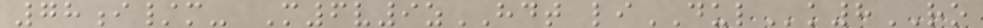78i/m- M6v9zHDT liDULk8RO
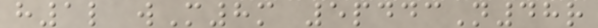h1l wM8m 5pddcN48r
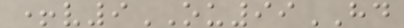+v9OU99HD
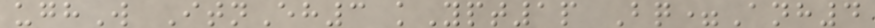ughW ItnEh3 kYpt1p Bq=Anh4
